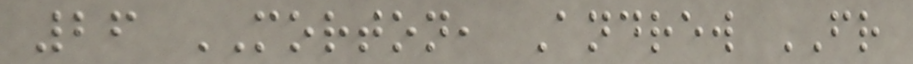26 MORTON, Andrew FR
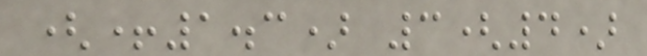(+1.3) 3(4)
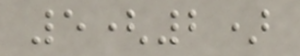5(2)
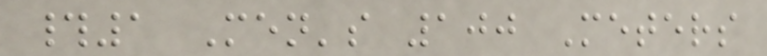#1 Men's 100 Meters
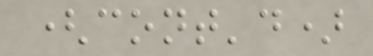(cont'd)
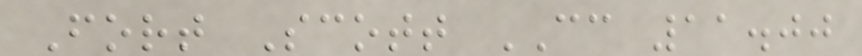Fort Scott CC 11.00
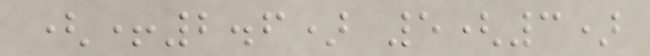(+2.6) 5(3)
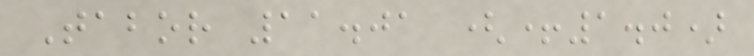Tabor 11.01 (+1.0)
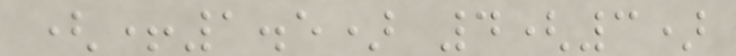(+1.5) 4(3)
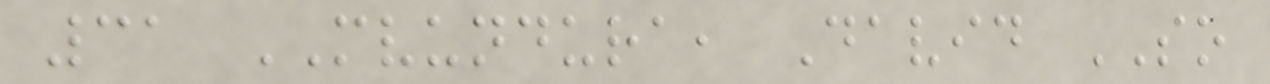31 MVUNDURA, David SO
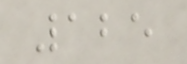125
